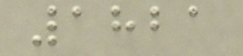1821
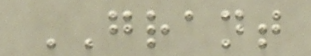GRANT
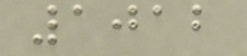1012
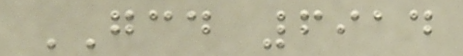GCD 6914
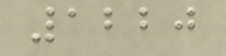1220
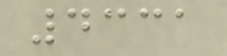4331
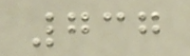737
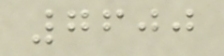7600
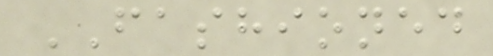FASHIONED
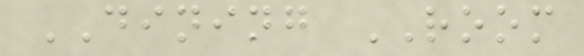DINING ROOM
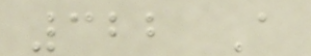322 A
